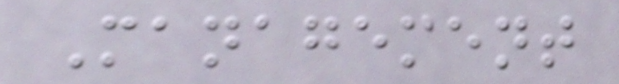Management
